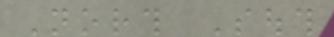North South
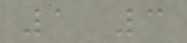1 3
